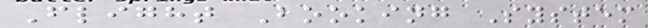Flight Booking System
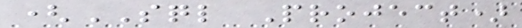(SQL Project)
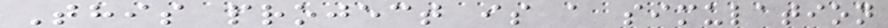This project is a simulation
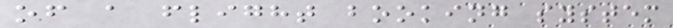of a flight booking system
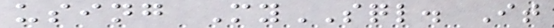using MySQL. It
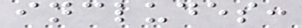includes:
